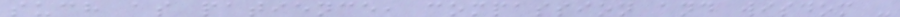such as patience, compassion and wisdom -
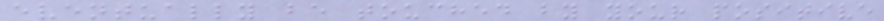eventually be touched by your positive
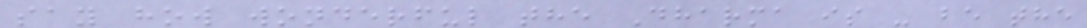say how wonderful the Dharma is - be the
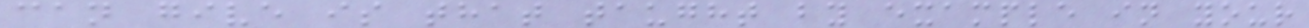can give is that taught by example in your
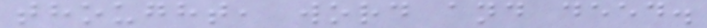thought, word and deed.
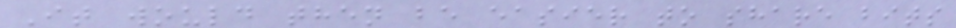It would then be easier to share bits
